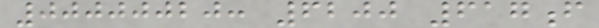00000020: 6200 617f
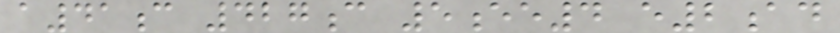a41c 427c 5ee4 e2ad
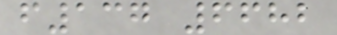f137 6682
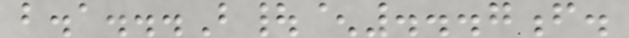b.a...B|^...7f.
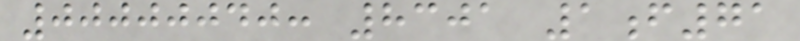00000040: 8301 1f71
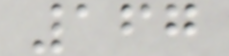167
